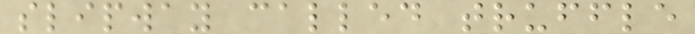slipway called truffle
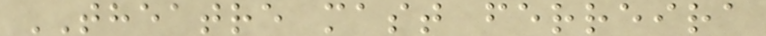THEATRE mast ferreira
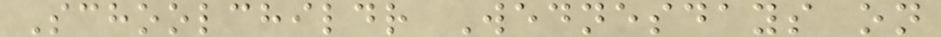Schoolchildr Wednesdays on
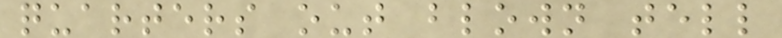quarters out blown tell
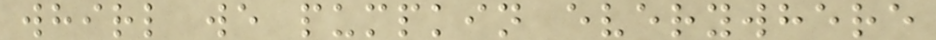whirl we pumpkin everywhere
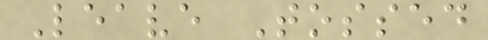Leave Tossed
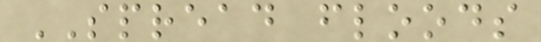SPREAD floods
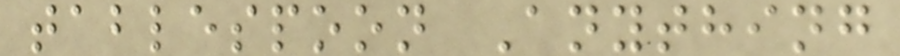tablespoon Anything
